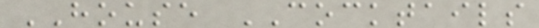HOUSE COCKTAILS
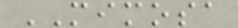MIMOSA
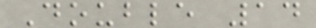Double 14
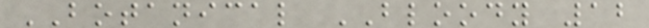BOTANICAL BLOODY 12
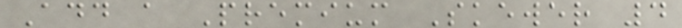Add a Premium Skewer 4
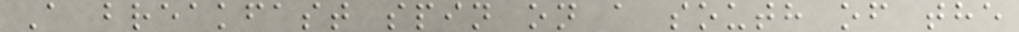A breakfast spin on a south of the
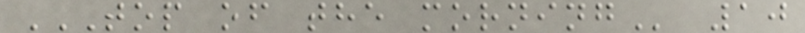TOP OF THE MORNING 10
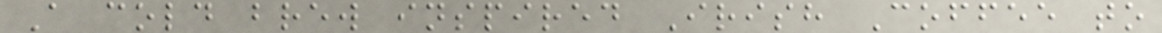A cold brew inspired Irish Coffee to
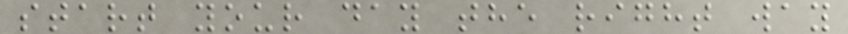start your day the right way
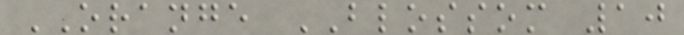ORANGE BLOSSOM 10
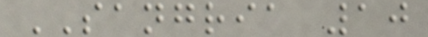SANGRIA 10
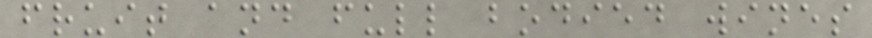fruit and full bodied wines
